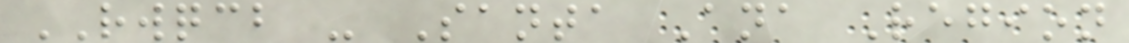RWQCB - Santa Ana Region
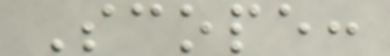Scope:
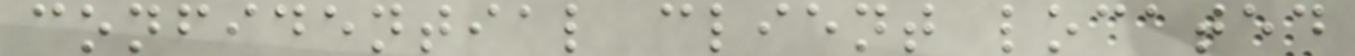confidential client located
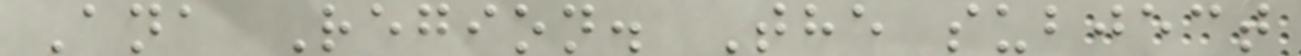Ana Region. The subject
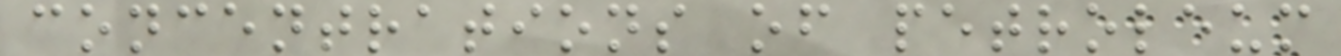concentrations of petroleum
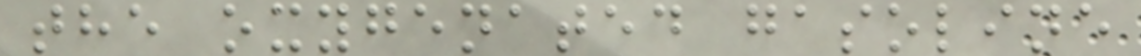the oxygenated gasoline
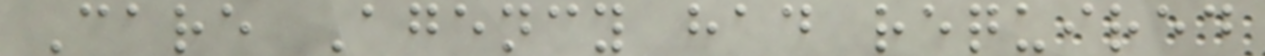Care Agency had required
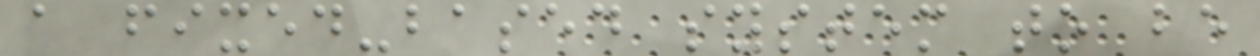a fixed-based system to be
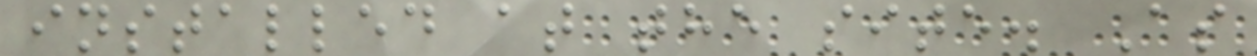installed at the site. As
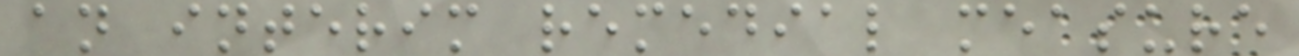an interim remedial measure
